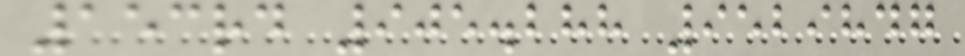153rd 905.288 9529847
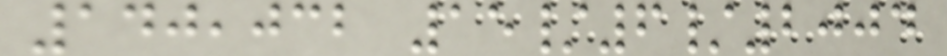140,032 15/6/2004
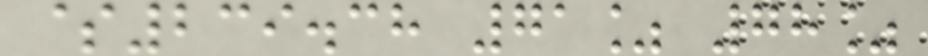$239.38 71% 78%
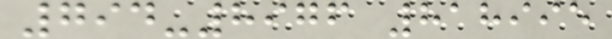794-8976 818995
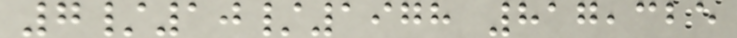7/10/1978 817,325
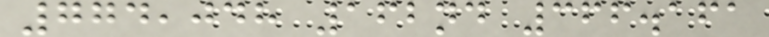774,048 162nd 366.161
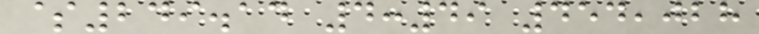$249.14 4:49 454,028
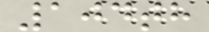104th
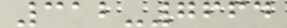312-7664
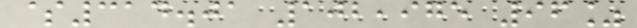$314.01 102,975 96%
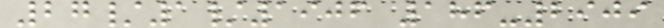27/1/1906 186-2909
